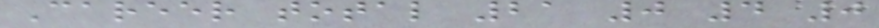Career total 21 0 4 0
